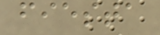fiesta
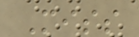Miss
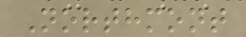Northmont
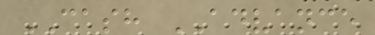CASH ADVANCE
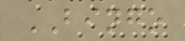BINGO
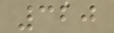320
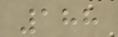188
